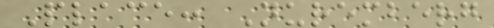Place: Nuremberg
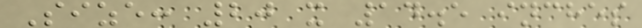Size: 20 x 14.5 inches
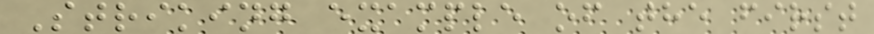Striking example of the first
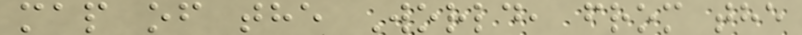map of the World, from the
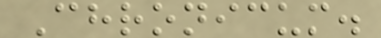Chronicum.
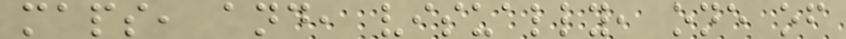maps, and, visually, one of
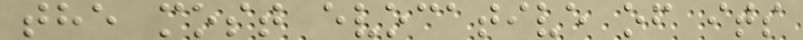the most evocative of its
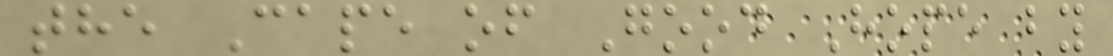the Cape of Good Hope by
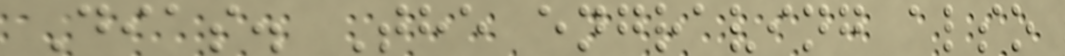Dias. The engraving also
